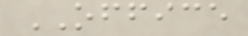OFFICE
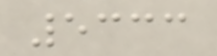5333
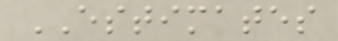ESTIMATES
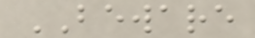BEWARE
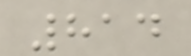814
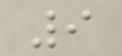9
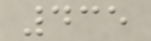435
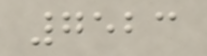7523
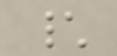\
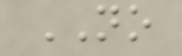NO
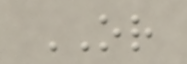OR
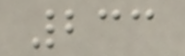233
